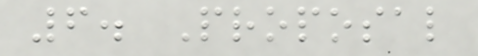6. Proposal
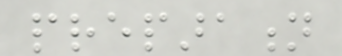preparation
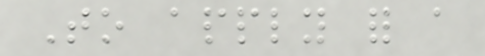To apply for a
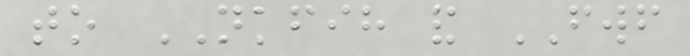to NKFIH and FWF
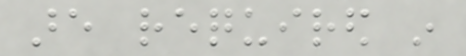are required in
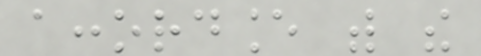accordance with the
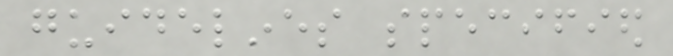guidelines specified
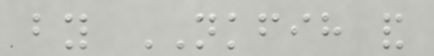by NKFIH and
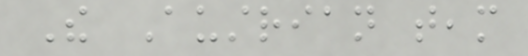The Austrian team
